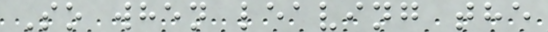So when leaving the
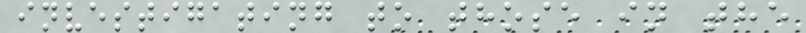investigating to those in the
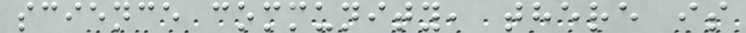science community, there is
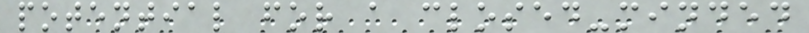potential for a closed-minded
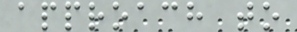approach to
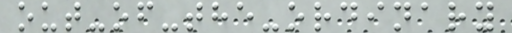out-of-the-ordinary
